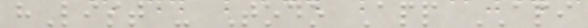hList - Todo App API
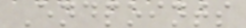Endpoints
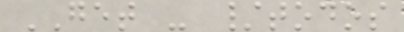GET - /todos
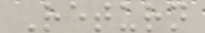Return
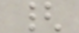{
